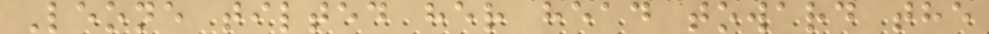Leone tilted her head toward the
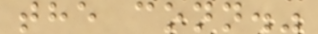the conn."
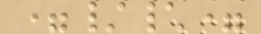=/\=
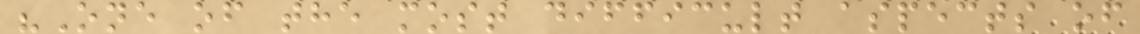"One of the most difficult aspects of
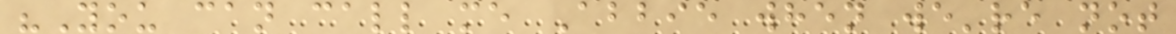"You can call me Abbie when we're not
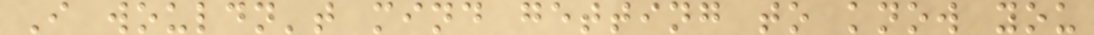I wouldn't mind getting to know you
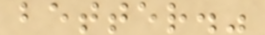better."
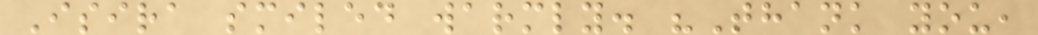Isira smiled warmly. "Thank you,
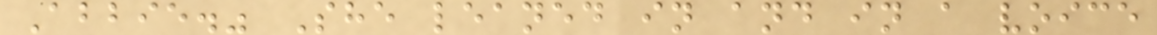Abbie." She leaned in and in a voice
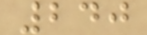240
